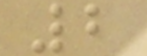2
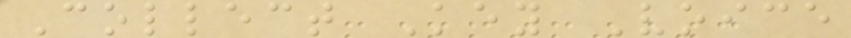Collect Key Voice
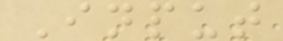Input
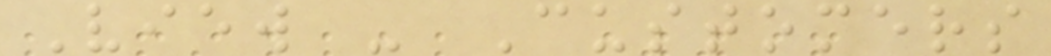View - Customers
